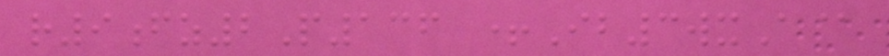r9fz2P136 +Ib3wxA@
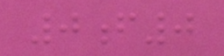0f0
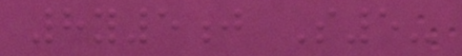8y5j S5-
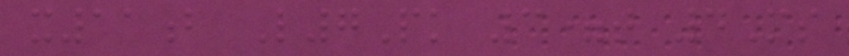x11b L7Pk 3=t 4Ms
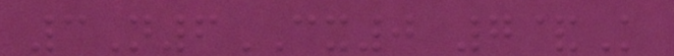3N6CX0 7&K
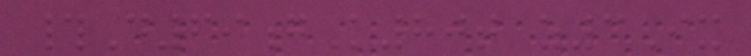#D69gK80t z3Ix
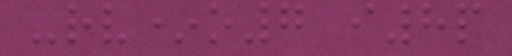-rv*o7 i8p
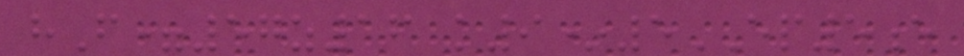hF=57z16 k9*5EP5e
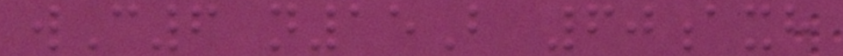wC6 n15B 60axh
